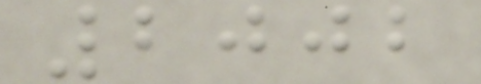2002
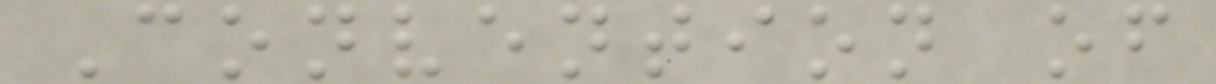Convention of
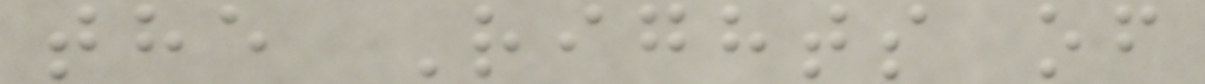the Rights of
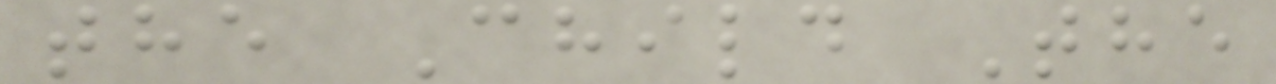the Child The
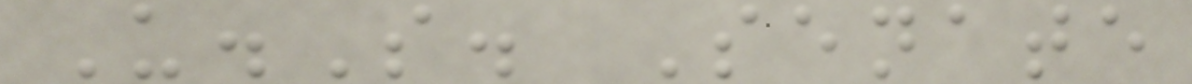U.S. Senate
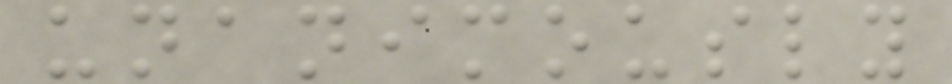unanimously
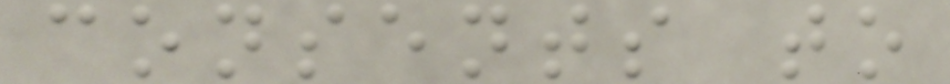consents to
